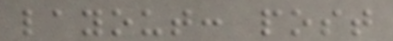layout: post
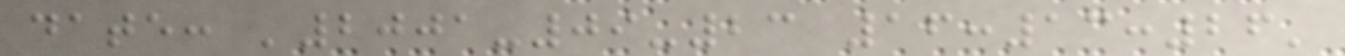date: '2001-09-23 16:13:26'
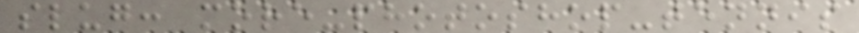slug: more-photoshop-tennis
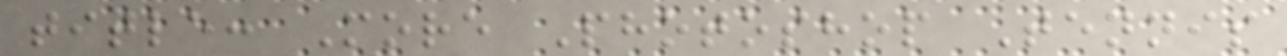title: More Photoshop Tennis
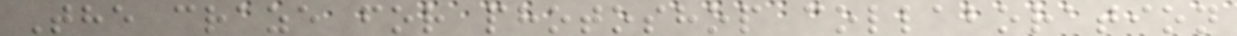The craze for photoshop collaboration
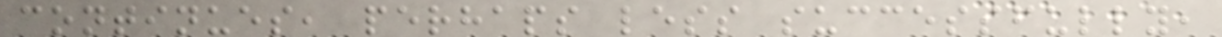continues, perhaps less successfully,
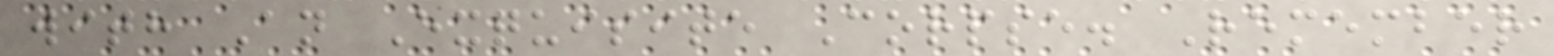with An Exquisite Corpse. Remember
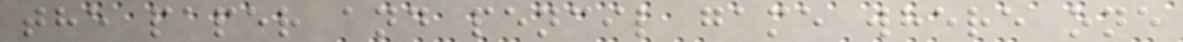the paper and pencil game where one
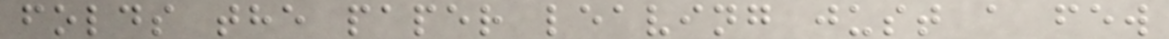folds the paper leaving just a few
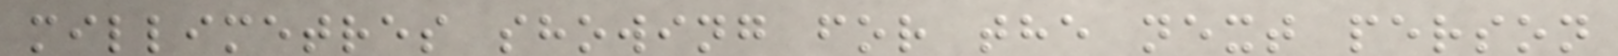millimetres showing for the next person
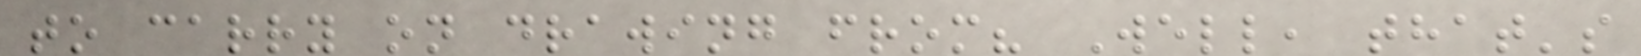to carry on drawing from? Well, that's
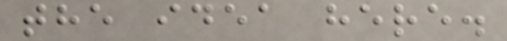the idea here.
